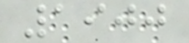1900
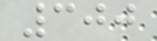300
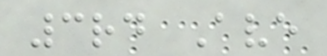3rd Ave
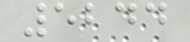5244
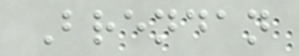Brendan
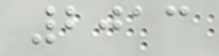2013
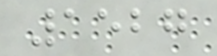1527
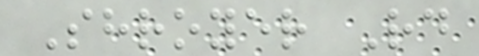Shroyer Rd
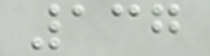137
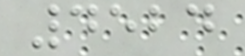4524
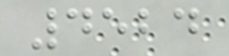4524
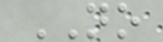NO
